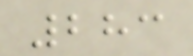283
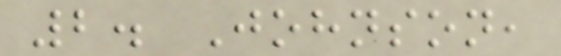2. Johnson,
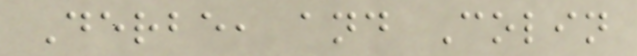Derbe, and Colin
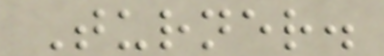Turner.
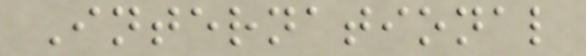International
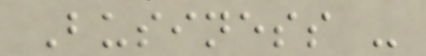Business -
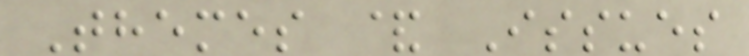Themes & Issues
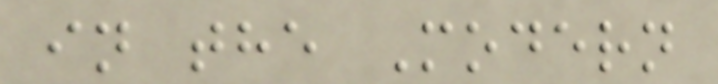in the Modern
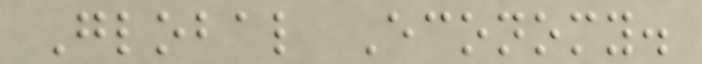Global Economy.
